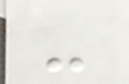-
